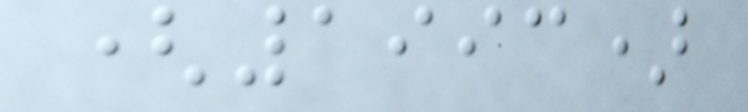(1993)
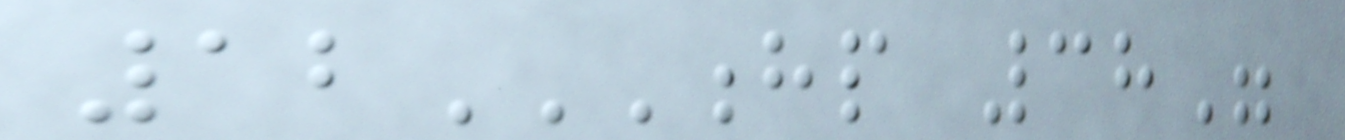12HP 38"
